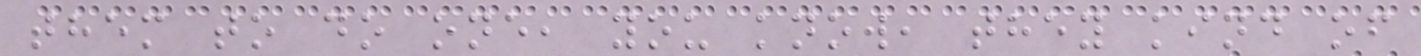them to do one, you know, they kind of
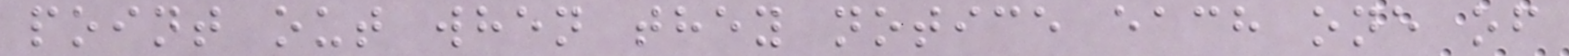point out when they notice each one of
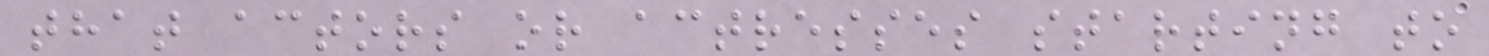that actors or actresses starting to
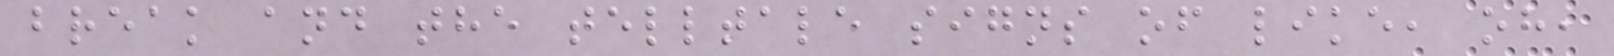break and the telltale signs of like, oh,
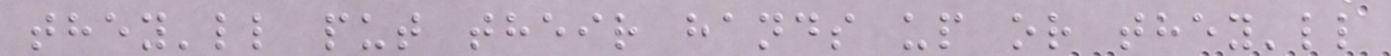they'll put their hands up or they'll
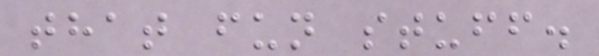that fun stuff.
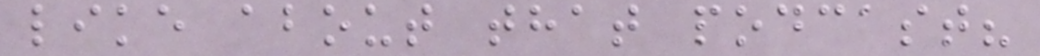like about that podcast?
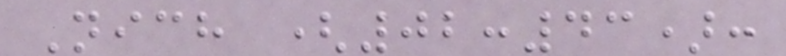Nich (02:43):
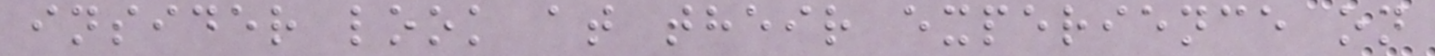insider look at their experience on
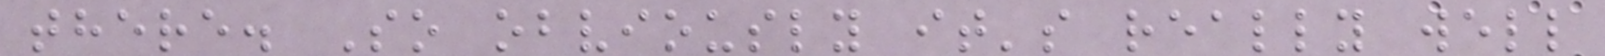there. So obviously it's really well
